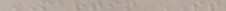MARTIN ST
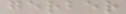gerber
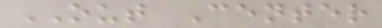OUT Center
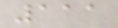111
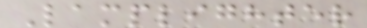Lamplighter
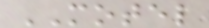MOTEL
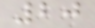20
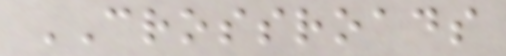CROSSROADS
